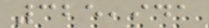325,941
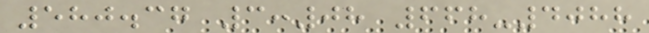580.37 3:08 668-4088
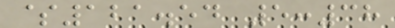$121.54 5:38
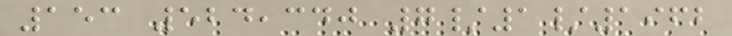153 524,340 7/1/1962
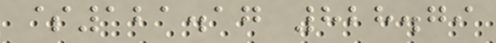$121.17 828.79
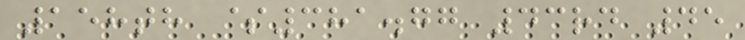158th $381.77 43rd 45
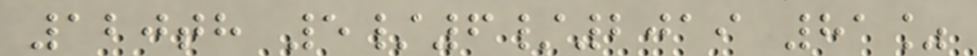120th 5/6/2019 81%
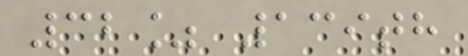32% 139th
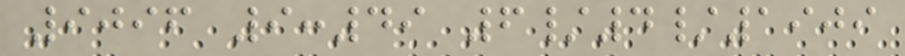9096 9:49 6/4/1909
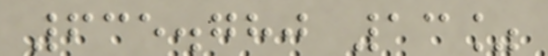635.780 13%
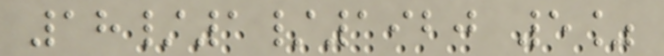18/1/1920 5%
